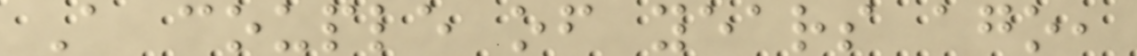A couple of years ago,
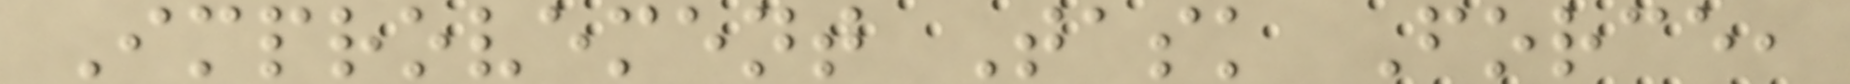Improvement Task Force,
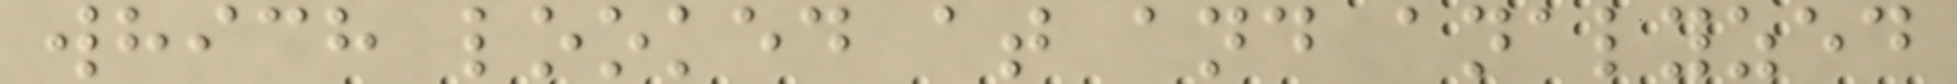which looked at and analyzed
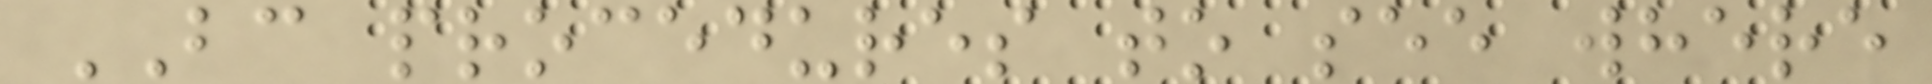BC procedures to see where
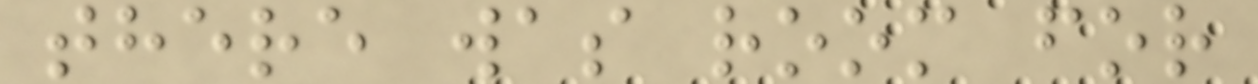there was room for
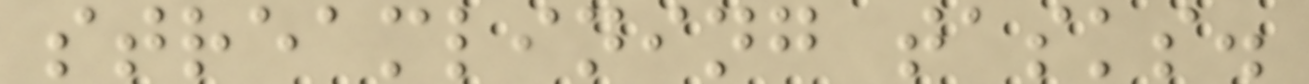streamlining tasks.
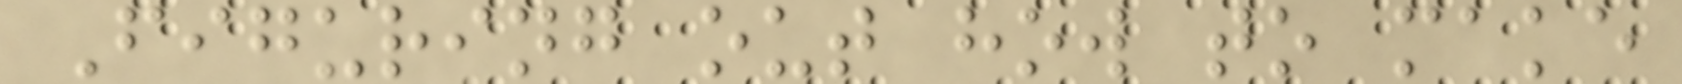Figuring out how to make
